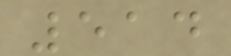514
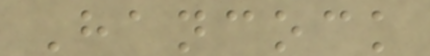Hancock
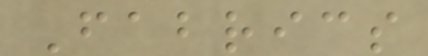Fabrics
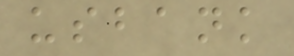usbank
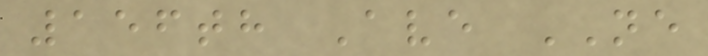156th Ave NE
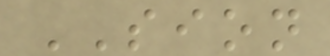SION
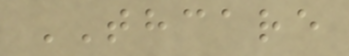THCARE
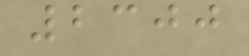2300
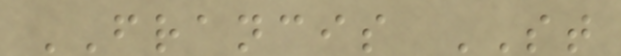FRANCIS ST
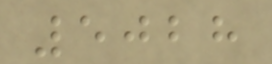5028
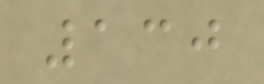130
